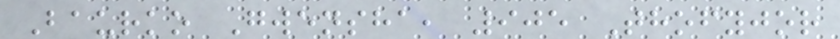Baurko Gwensha, 905 Thofyjor
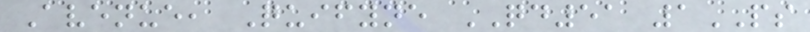Avenue, Quifyne QD51 1PS
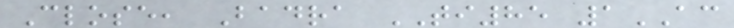Close, Badra TI85 1AC
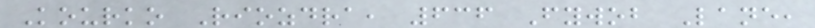Kourko Riozdra, 636 Fywob Lane,
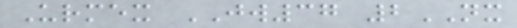Urmex JW37 2NX
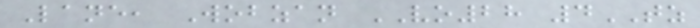Lane, Wobzan VO28 4TZ
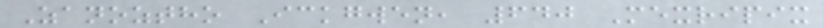Zanoztho Ickgwen, 640 Mexripix
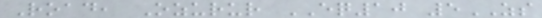Road, Ozurur EQ10 5ZS
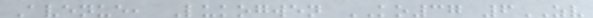Avenue, Lukogwen KO37 6ZV
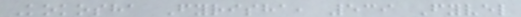Kokosha Fyrisha, 539 Fyvel
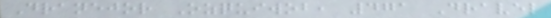Dranejor Ozquiwob, 471 Dravel
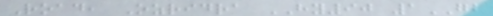Road, Ozridra HY90 1GB
